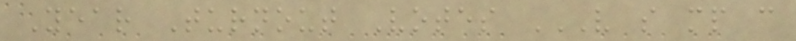Year Turnout Votes V S MP C
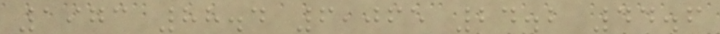1973 88.4 6,065 24.2 44.6
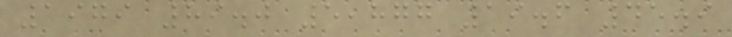1979 89.0 5,877 19.6 45.9
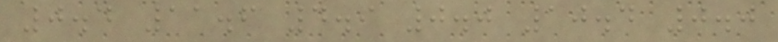0.4 11.6 4.9 0.0 10.4 0.0
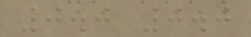0.0 0.0
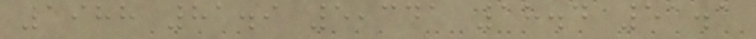1988 81.9 5,341 18.4 51.1
